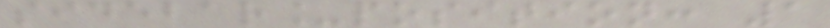sidebar_position: 1
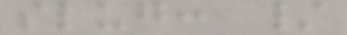slug: /
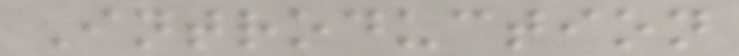Introduction
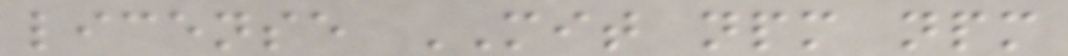license MIT npm npm
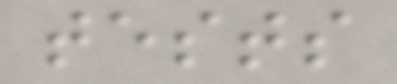tests
